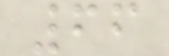66
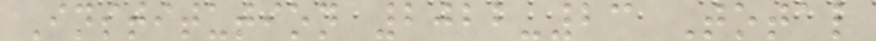Institution 2022-23 Total
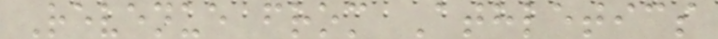Revenue from Athletics
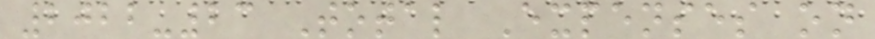2022-23 Total Expenses on
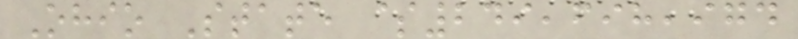Ohio State $249,698,974
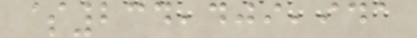$234,409,941
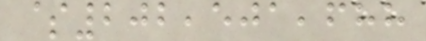$202,501,688
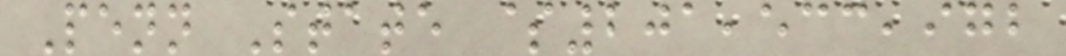Penn State $201,533,972
